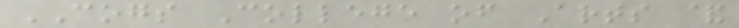COGS College of Arts &
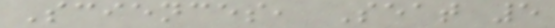Sciences, Seat 5
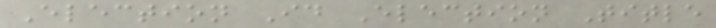Election Id Election Title
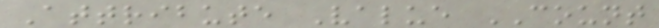Attribute Value COUNT
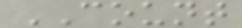COUNT
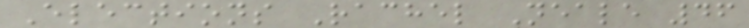Elections Rachel Neale 46
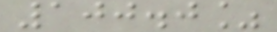100.0%
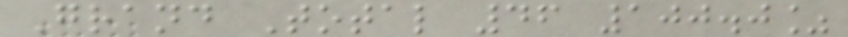Grand Total 46 100.0%
